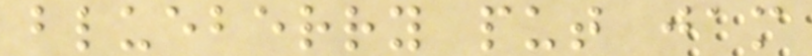blueberry put jam
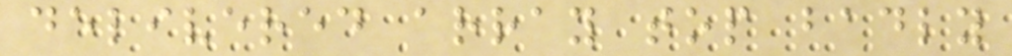delivered array top badly
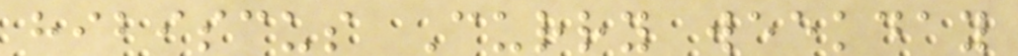hibiscus Curry weekday
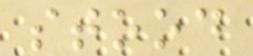stood
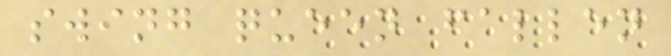swing queen fallen
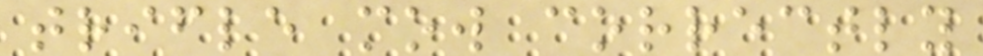trifle mow correctly
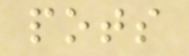pots
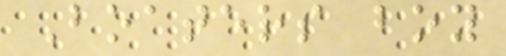Boaters boy
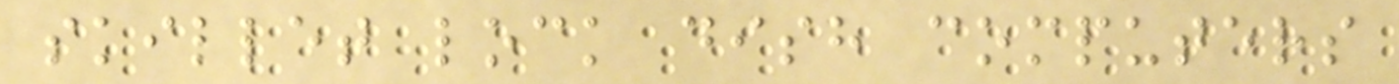skillet lock dish computers
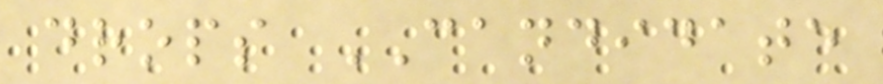drops CANDIDATE
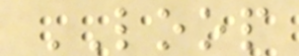LOOP
